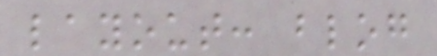layout: blog
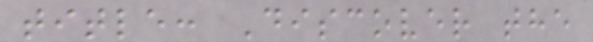title: Discover the
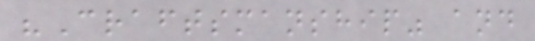"Craftsmanship" and
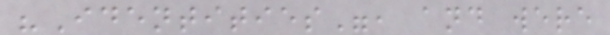"Identities", and were
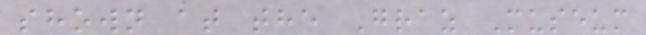shown at the Graz Museum
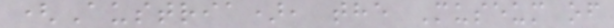(Austria), the Museum of
